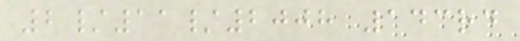2/11/2008 143rd
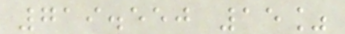719.550 15%
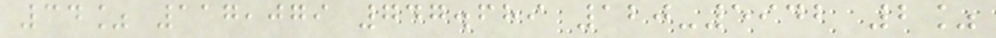34% 117,079 747.689 120-5942 2%
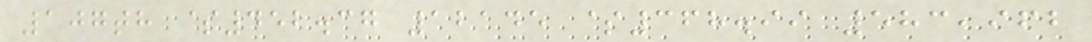107th $452.37 12145 $368.99 583,962
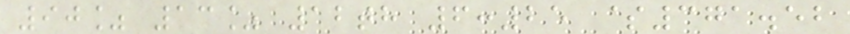90% 13% 12th 6:25 $371.52
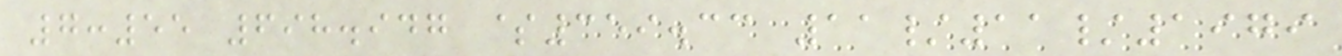7:55 698.947 $359.33 11/11/1979
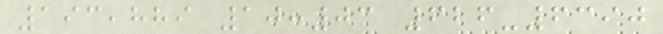193,889 10:03 626-6390
